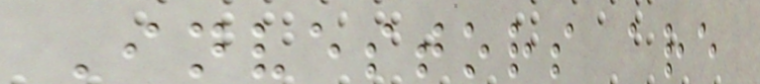Investors are
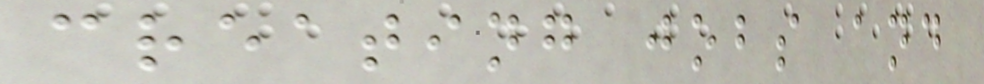creating jobs and
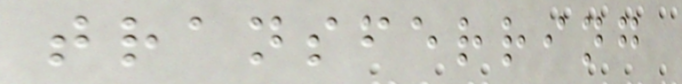transferring
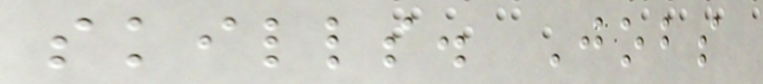skills. Jobs
